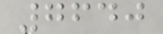7640
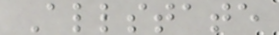Allstate
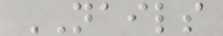NAILS
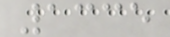1335
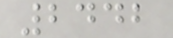2442
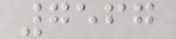7567
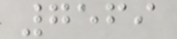7569
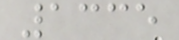1335
